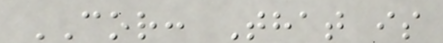COR: That is
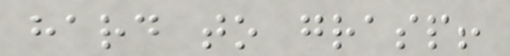hard to grasp!
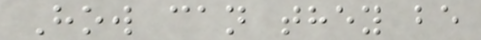How can they be
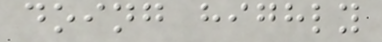doing highly
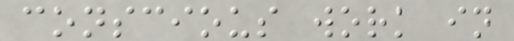conscious work in
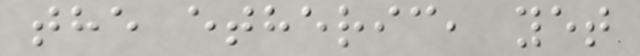the etheric, yet
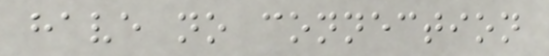have no connection
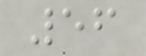56
